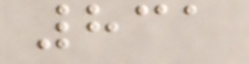831
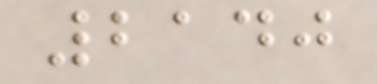2140
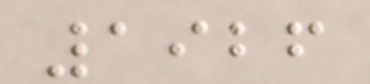1926
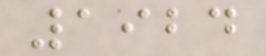1924
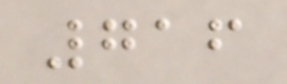716
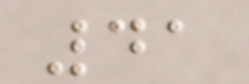41
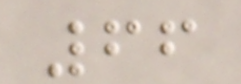66
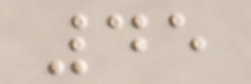45
